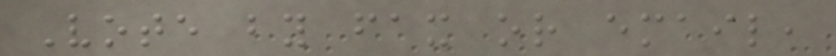Vote by fax or email,
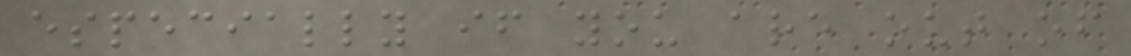especially if you are out of
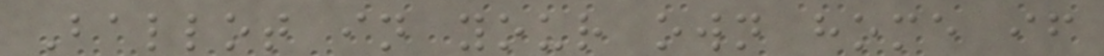Ballot in your own home if
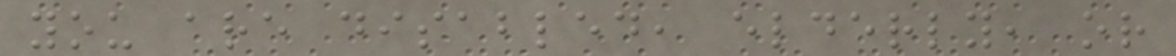you are disabled, elderly, or
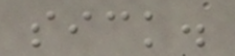sick.
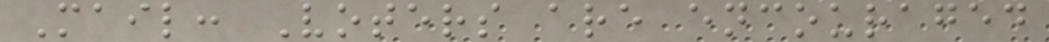Mail: Voters are encouraged
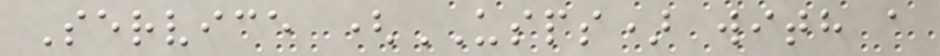Service (USPS) with a
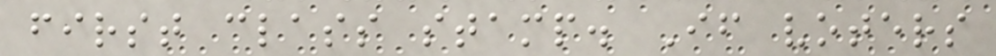first class stamp. If voters
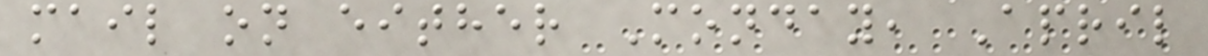mail on either Monday, April
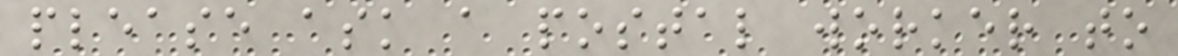please ask a postal worker to
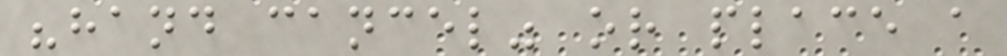"hand cancel" or place a
